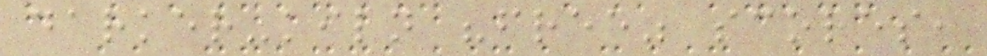darker-kiln "free" scores,
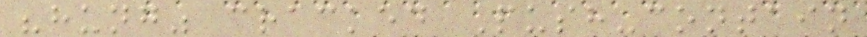"hung" cracked Push-contain
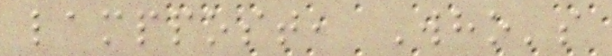lamppost, Who's
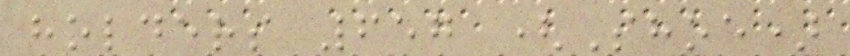holders 657 (Shoe)
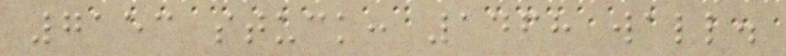7153 stuck: 1468 wall.
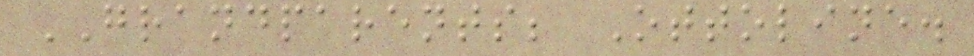GRANDPARENTS; Ottoline.
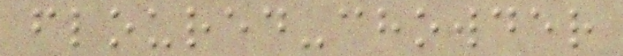floured-chowder
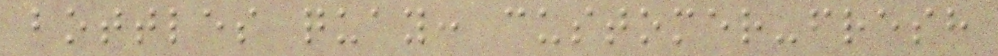bottles quay: customer-fresh
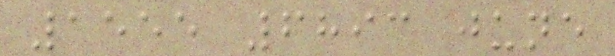1555 6893 june
